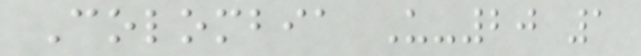Colombia U-20 1
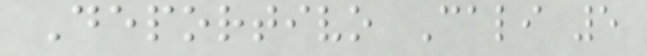Deportivo Cali 5
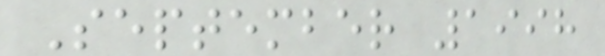September 1998
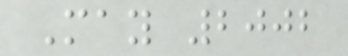May 2002
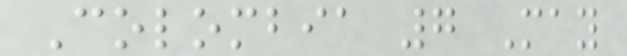Colombia 7 May
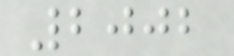2002
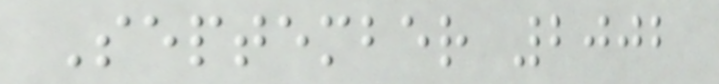September 2002
